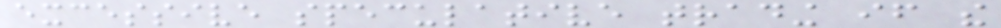excessive speculative trading if the
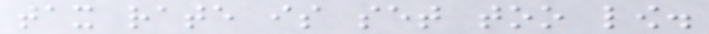tax rate is set too low.
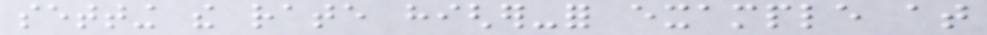setting the rate higher-for example at
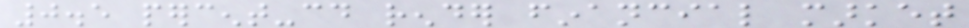0.5 percent-could render financial market
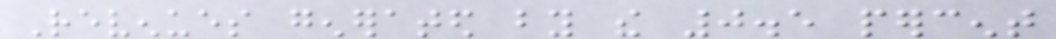Revenues generated by the 0.5 percent
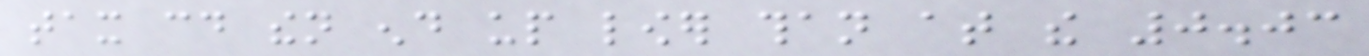tax could then end up lower than at the 0.03
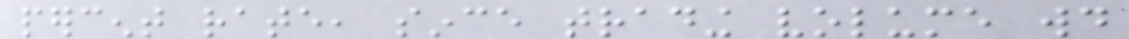percent rate, since trading volume would
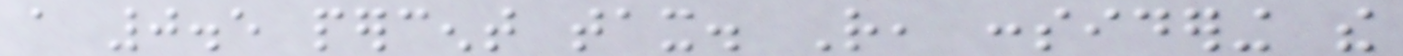a 0.5 percent tax. Rather, considering the
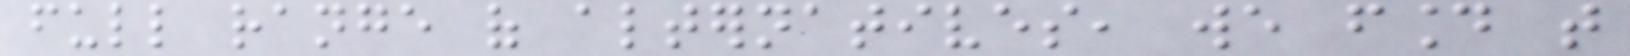full range of alternatives, we found that
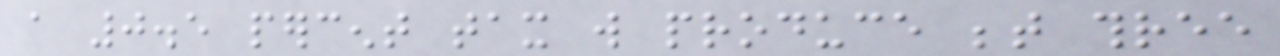a 0.5 percent tax will produce between three
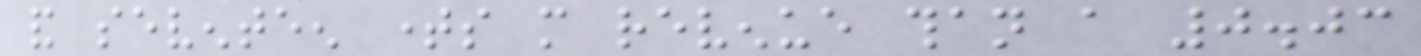and seventeen times more revenue than a 0.03
